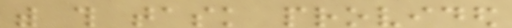with this task provided
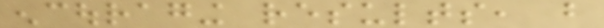encouraging results, but
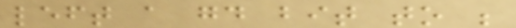left a good bit to be
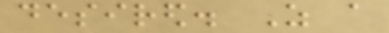desired. As a
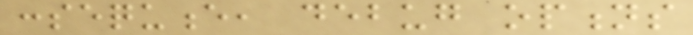consequence, debug options
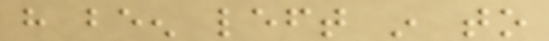have been left in to
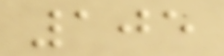105
